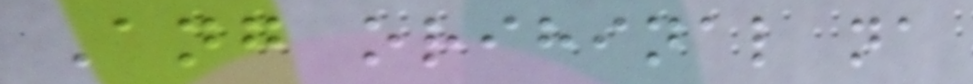Ang orihinal na
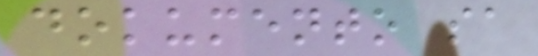dokumento sa
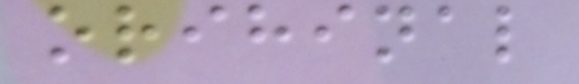orihinal
